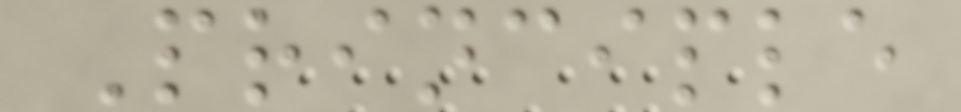Principle
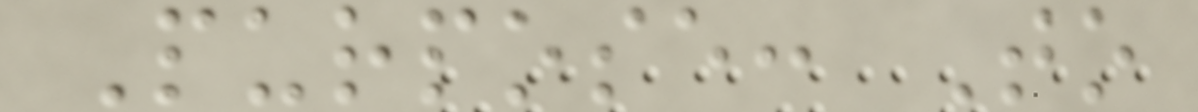Purpose: To
